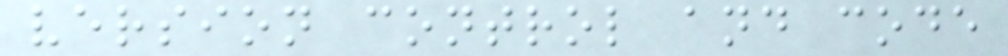version control and code
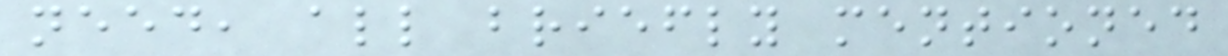need, all briefly mentioned
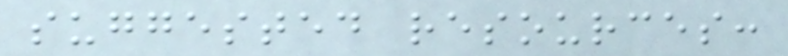suggested resources:
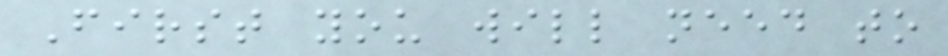First you will need to
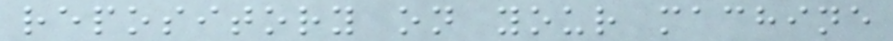repository on your machine
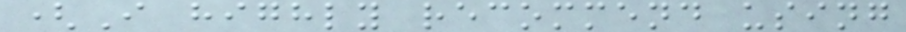(I highly recommend using
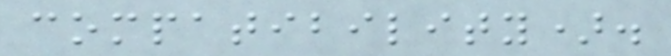compatibility).
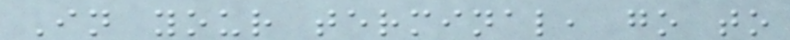In your terminal, go to
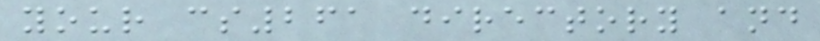your cs261 directory and
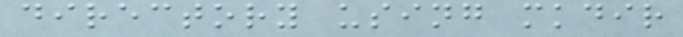directory using mkdir
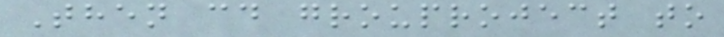Then cd grouproject to
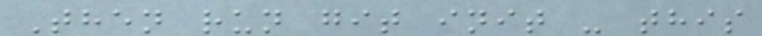Then run git init - this
